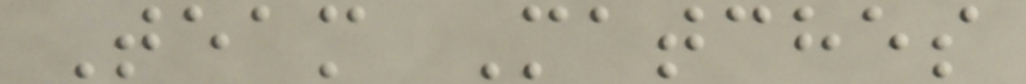Team Matches
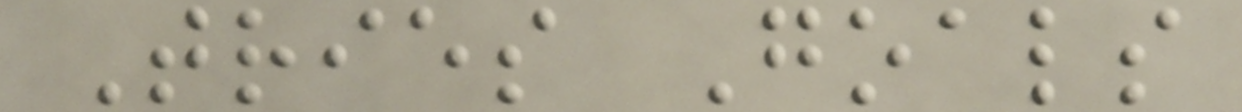Tries Goals
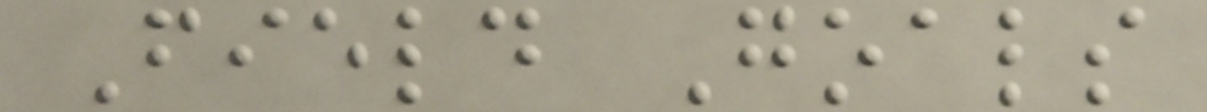Field Goals
